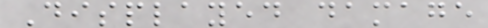Displayed damage
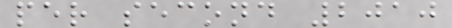per second 2010
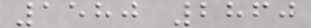1580 2860
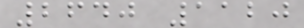2640 1120
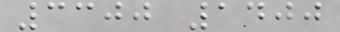3300 1400
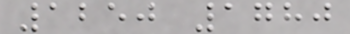1250 1780
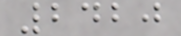2420
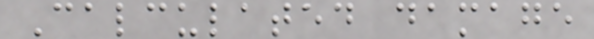Calculated damage
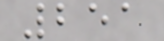251
